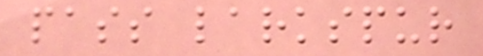pass larkspur
